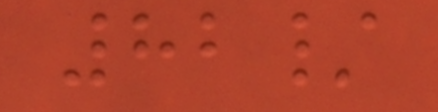82/
